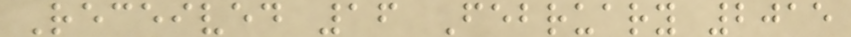Received 16 February 2015
